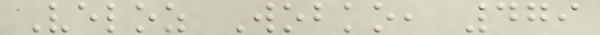Veloz Wobko, 479
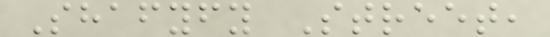Shafyfy Street,
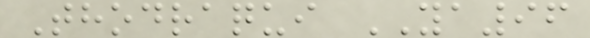Thodraqui YA96
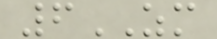6ZM
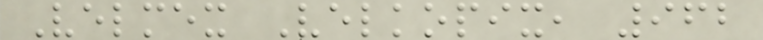Velmex Velkopix, 962
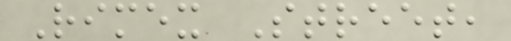Rimex Street,
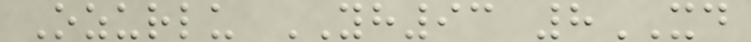Ozurlu YH93 8XD
